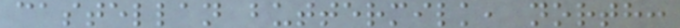castellan buttermilk, north:
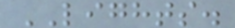LIGHTS.
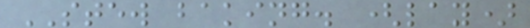STEW baking. (lay)
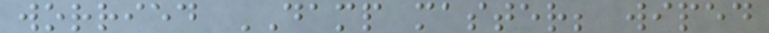worried DAMP master; wiped
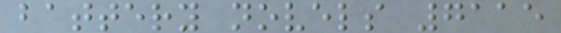battery novels 7115
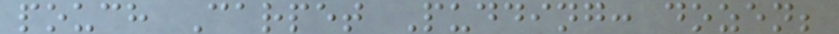pouch Carpet Pudding: dozen;
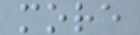more
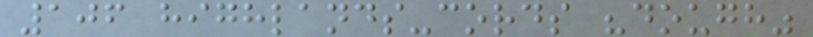106 highlands-cords "dough"
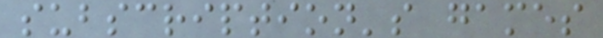subscription's games
